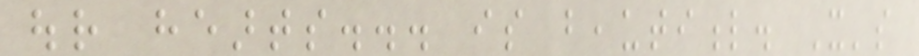our hearts... is beautiful. It's
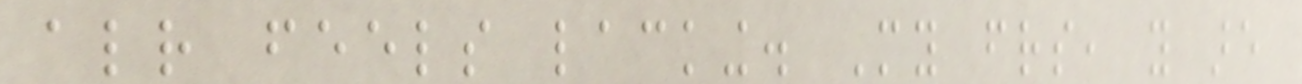already feels lacking. My friends, you are
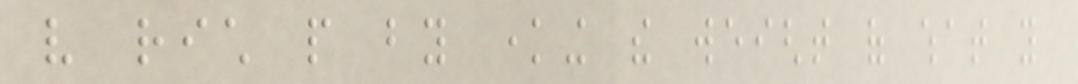very rich people by knowing the weight of what you
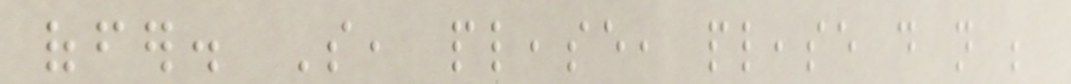offer. So, please, please do not be
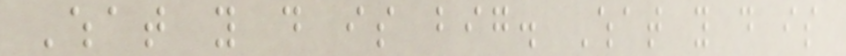What you do is big. What you do is
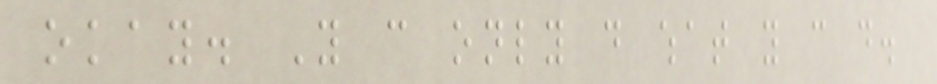okay. You can only do what you can do.
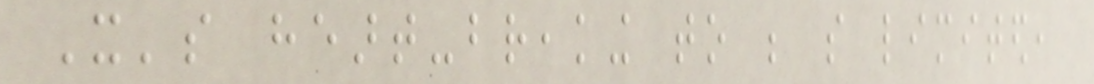It's heart-breaking to be so limited,
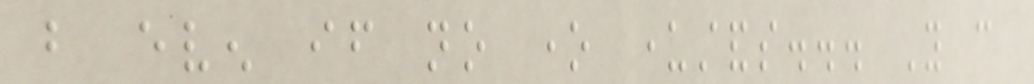but even if no one understands... You can
